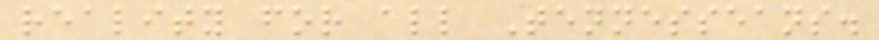reality for all Tennesseans.
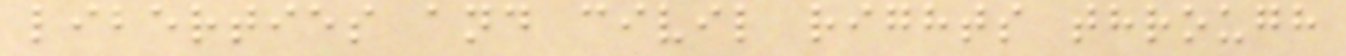liberties and civil rights through
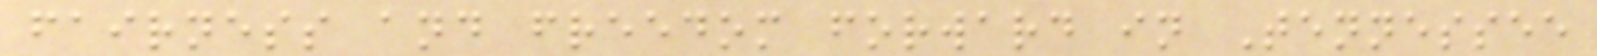fairness and freedom forward in Tennessee
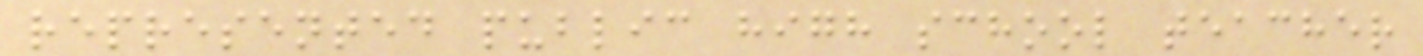represented public high school teacher
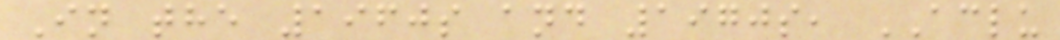In the 1960s and 1970s, ACLU
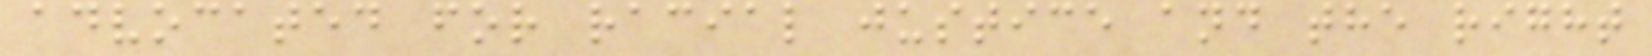advocated for racial justice and the right
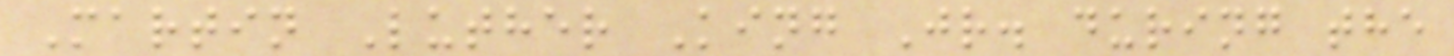Martin Luther King Jr. during the
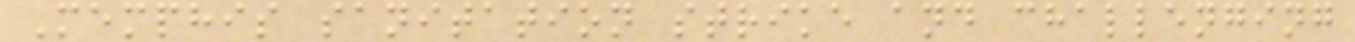Memphis sanitation strike and challenging
